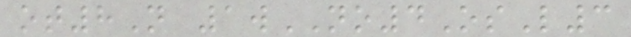ot8N 1wNO4OsL3
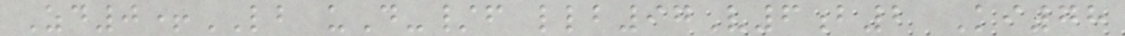Zd0+LB uD-/f llb97V6b2 Ki78
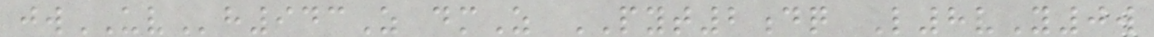jwUVh943Z dmZ PYT2dq L8vY0w
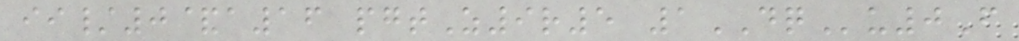ii/0&a16 pgtZ9r5 1DQu0F
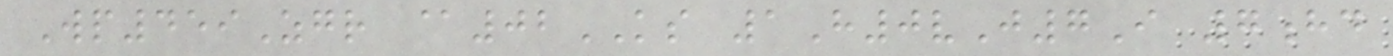Wp459Zgr @02KS 1H0vJ7I 7hd
